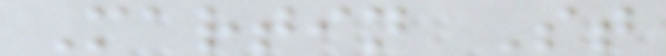Martin St
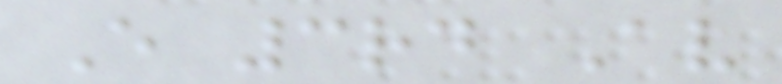E 3rd Av
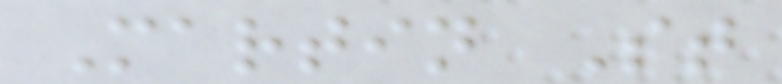Martin St
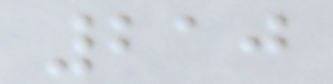210
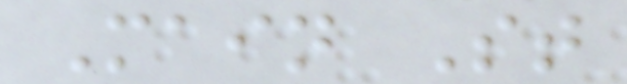Main St
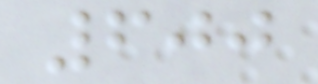600
